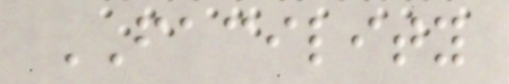FACILITY
